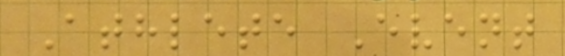Athlete Event
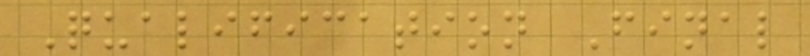Qualification Final
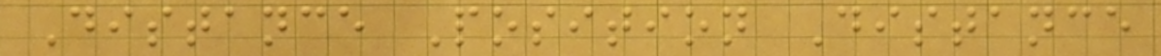Distance Position Distance
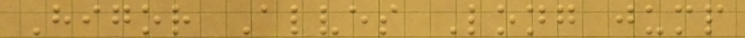Higor Alves Long jump
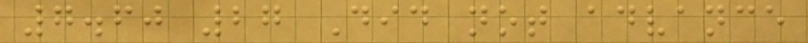7.60 27 Did not advance
